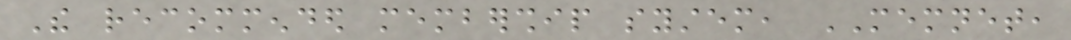The recommended membership system, MEMNET,
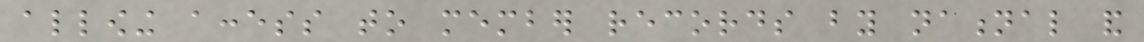allowing access to member records by national and
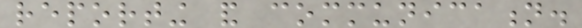reporting and communication.
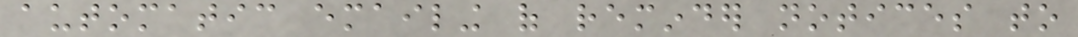automatic emailing of reminder notices to
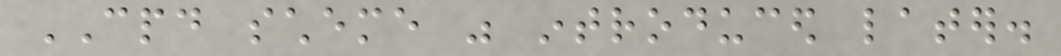CPD scheme was introduced later.
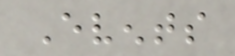Events
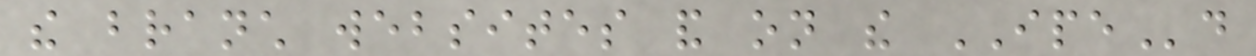the branch websites and on the IPEd
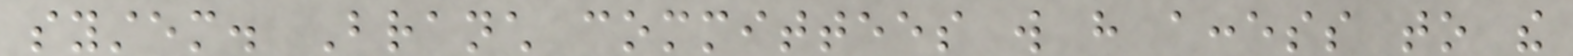system. Branch committees will have access to the
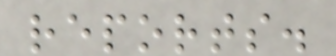reports.
